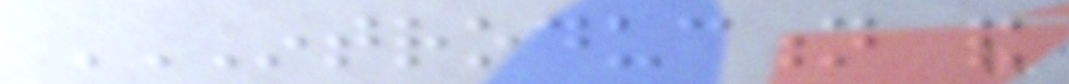INTRODUCTION AND
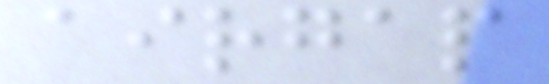airgap
